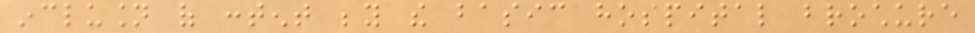inclusion of content beyond the basic hospital brochure
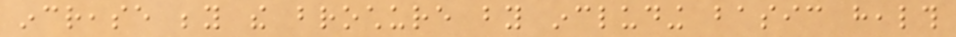increase beyond the brochure by including basic health
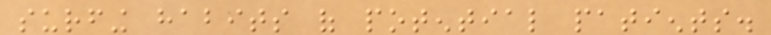surfing habits of potential patients.
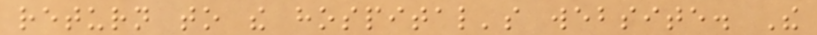return to the hospital's website. The
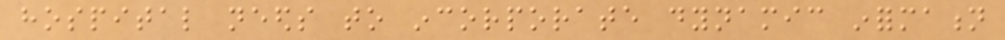hospital needs to incorporate dynamic information
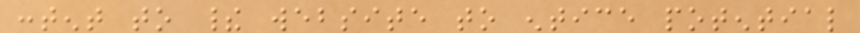content to their website to entice potential
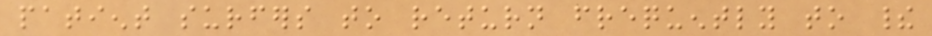patient surfers to return frequently to their
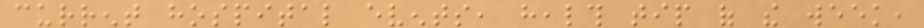current hospital events, health tip of the week,
